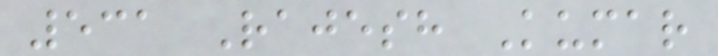531 Rajesh Kumar
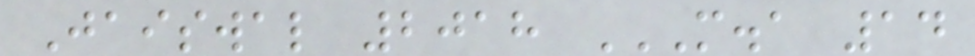Jaiswal 2018 M.A 14
